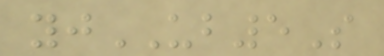yjUB5S
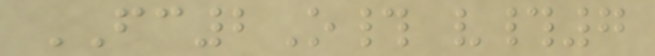FC2O# v#7
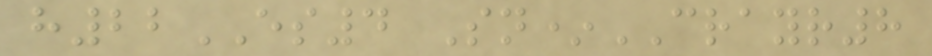h22ES4 Sn*CRAYR8
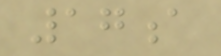17a
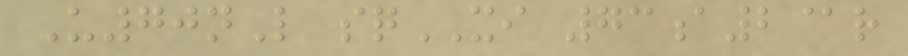U70nL sqXI 73a2@r
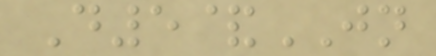D5&JN
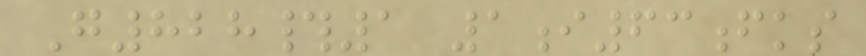G828#1 1i63fks
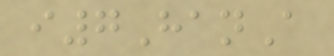i7HanA
